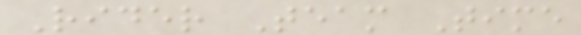Rider Team Time
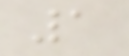1
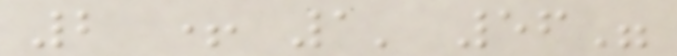2 + 1' 56"
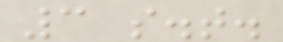3 s.t.
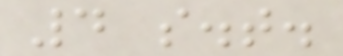4 s.t.
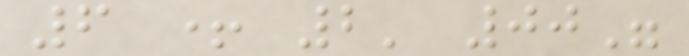6 + 2' 00"
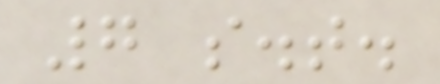7 s.t.
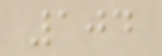104
